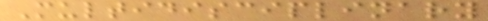Multidisciplinary
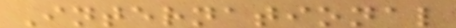International
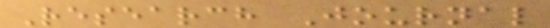Research Journal
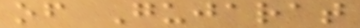of Gujarat
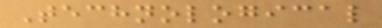Technological
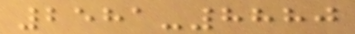2581-8880
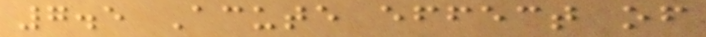7.5 Acute effect of
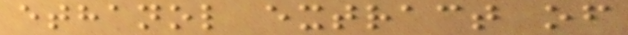ethanol extract of
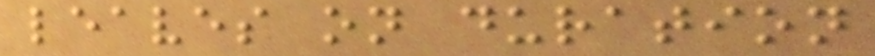leaves on duration
